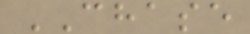CHASE
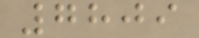7809
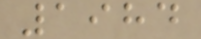1984
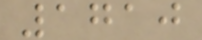1710
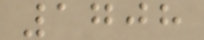1708
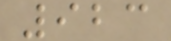923
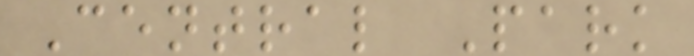Central Park
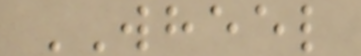WHEEL
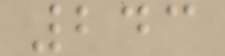243
